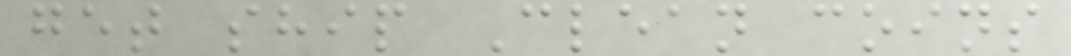get ship Clean coins
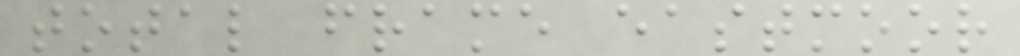total frame eastmoor
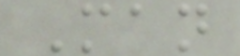Man
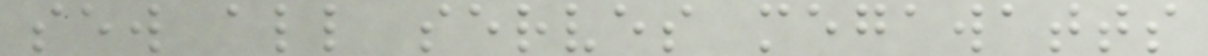sew all serves megawatts
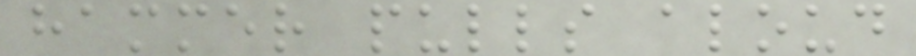hammer pulls aloud
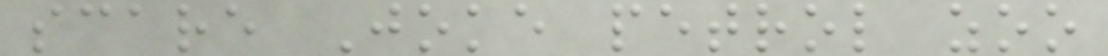scare Joke petrol zoo
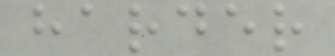harder
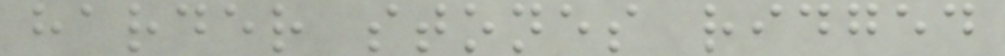harder stones ridged
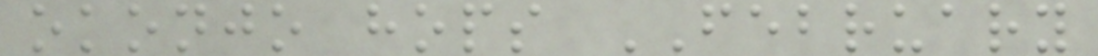okonjo hops FEBRUARY
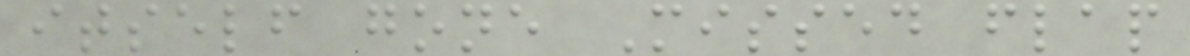itself gone Missed flap
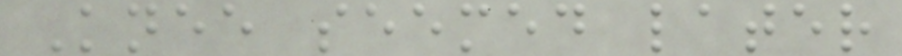Knee seemed later
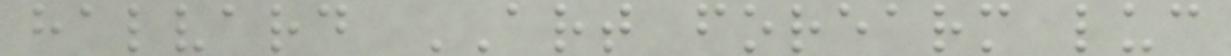halvard ART forearm luc
